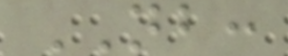NB:
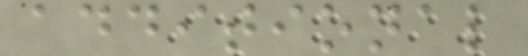additional
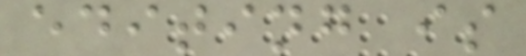editing is
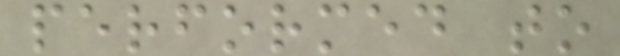performed to
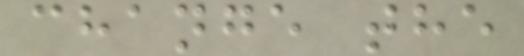change the
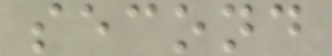second
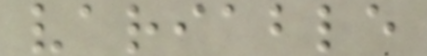variable
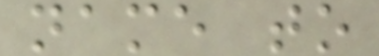name to
